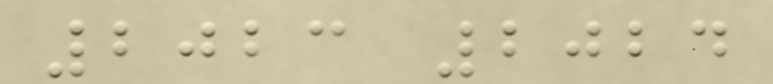2023 2024
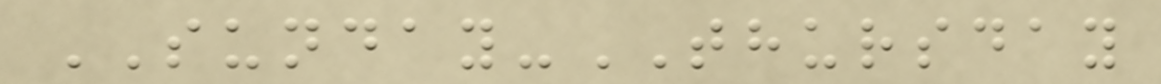SUNDAY-THURSDAY
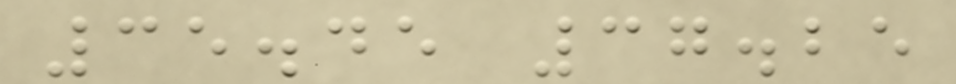35.45 37.25
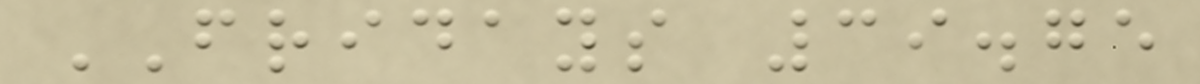FRIDAYS 39.75
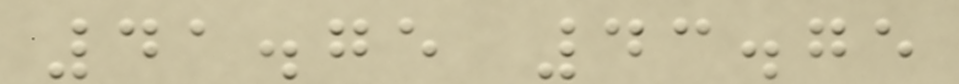41.75 43.75
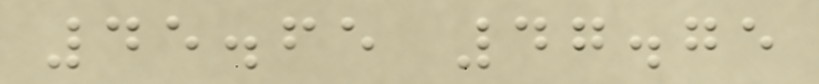45.65 47.75
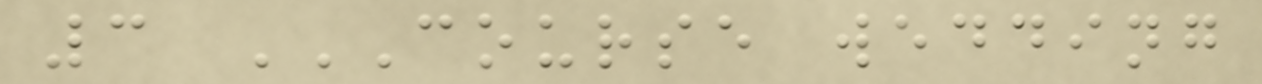3 COURSE WEDDING
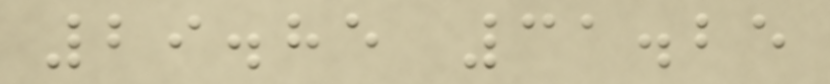29.85 31.25
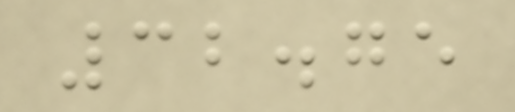32.75
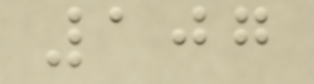107
